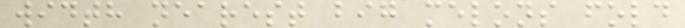width nearest big melons fold
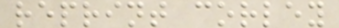reprint corley
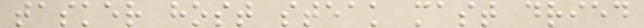tasker host steak mast dried
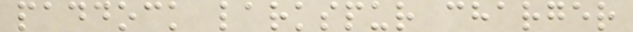paddock larkspur charger
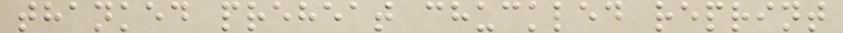thanked preheat chuckled reprint
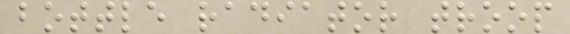bottle radiator troop
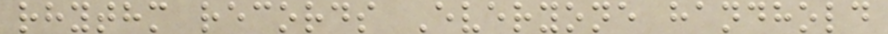rhythm records Everyone handhold
